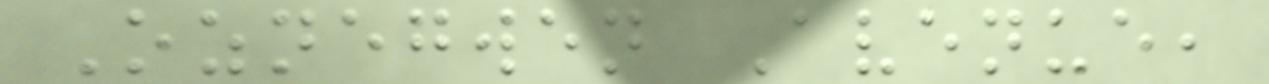Oznegwen Avenue,
